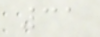31
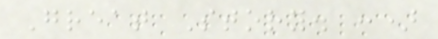Great Story. :)
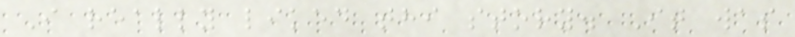I really liked thi story. It was
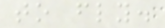to fly.
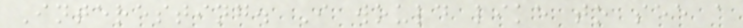Interesting. I would like to see a
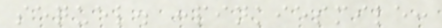sequel. :pinkiesmile:
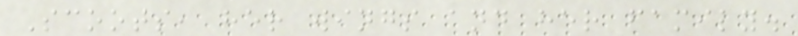Scoots, her wings and her family.
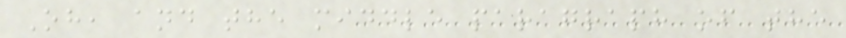Oh, and the middle paragraph of the
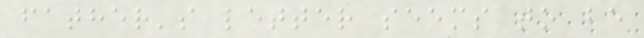father's letter seems to be
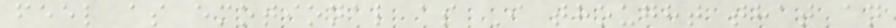feel as emotional as I thought that an
